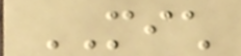MICH
